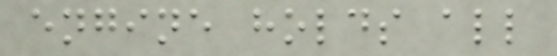engine holds all
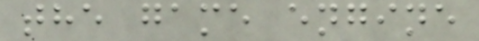the game engine
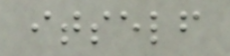itself
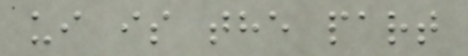ui is the part
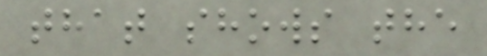that shows the
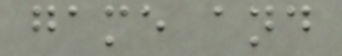game and
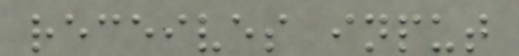receives input
